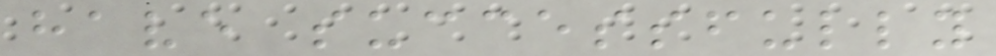have successfully
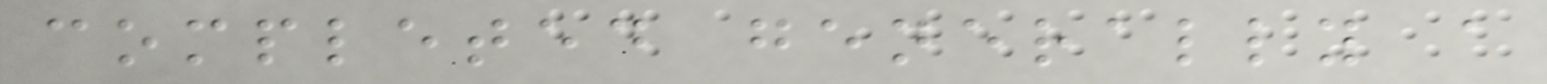completed generally a
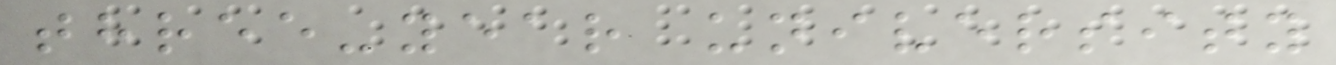three-year university
